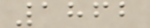1862
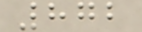872
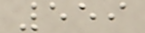559
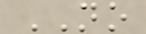NO
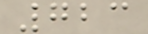723
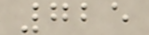725
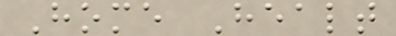Home Healt
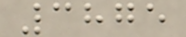3875
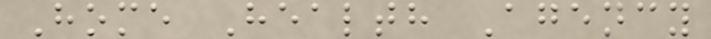Home Health Agency
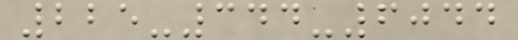225-344-6044
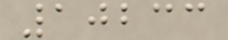10233
